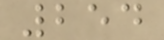254
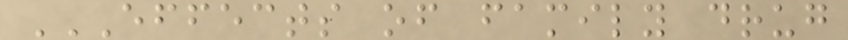EFFECTS OF FAMILY DRUG
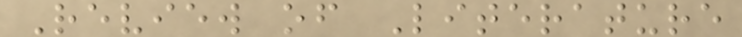Review of Literature
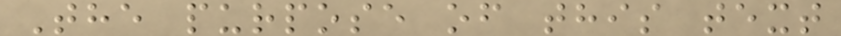The purpose of this text
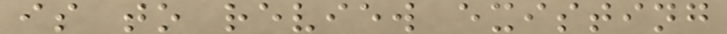is to review existing
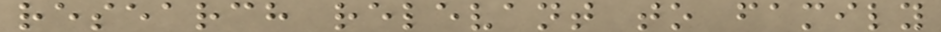research relevant to family
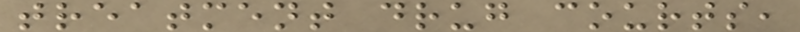treatment drug courts,
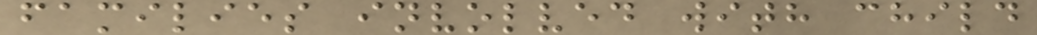families involved with child
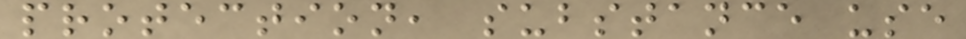protection, substance use
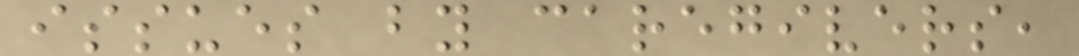issues by caregivers,
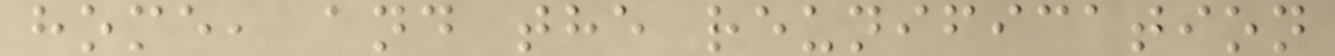home, and the reunification
